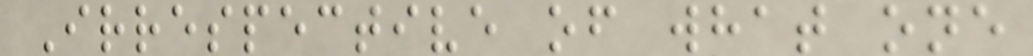Irrespective of what one
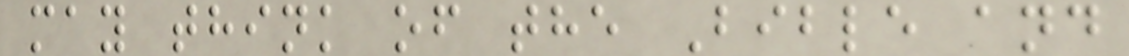may think of the Bible and
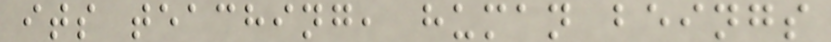its teaching, human beings
